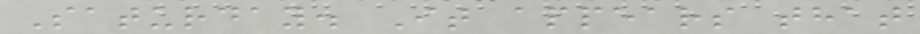Saturday. It appears that
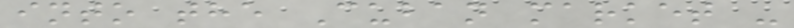into the Cuban market -
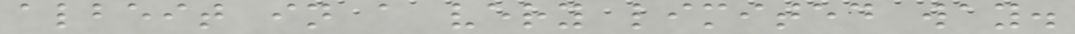albeit in a very limited way.
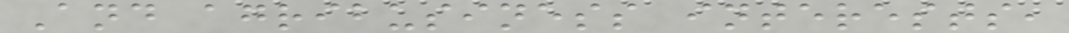And agribusiness interests,
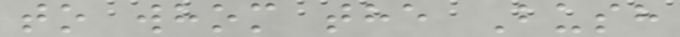to whom the Bush
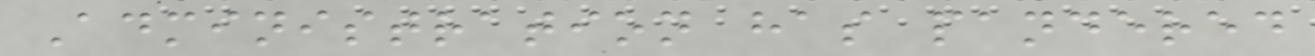Administration has pandered
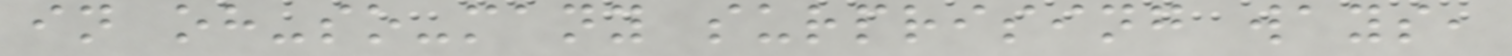in oh-so-many surprising ways,
